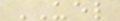UEL
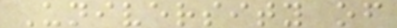University of
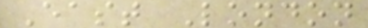East London
